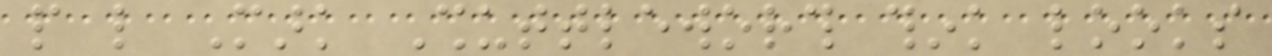people like Mark Shuttleworth think looks
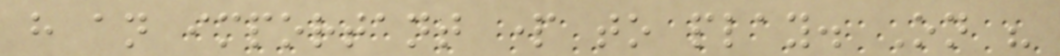have an important part to play. On his
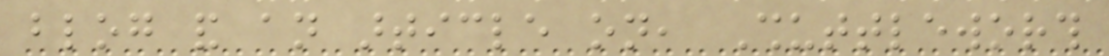blog and an article on, Shuttleworth
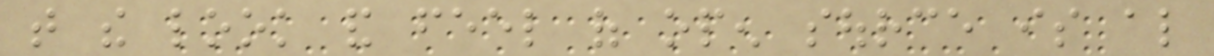that the look and feel of open source is also
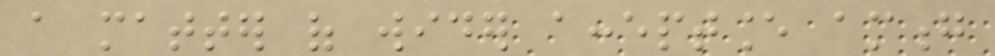a matter of wider acceptance among
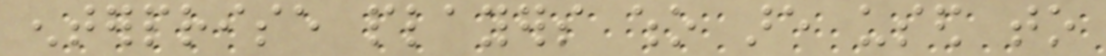enterprise players who are used to
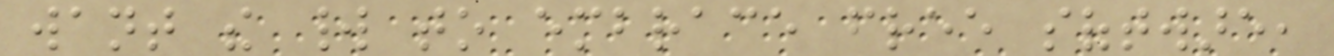want the world to embrace free software,
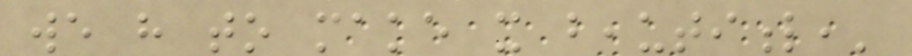we have to make it beautiful,'
